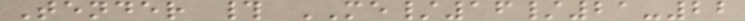Tender # ME/16/21-22
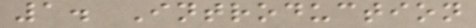1. Introduction
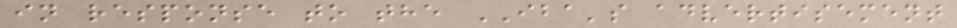in response to the IBA's advertisement
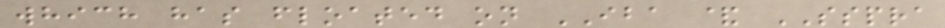which has floated on IBA & SSPRA
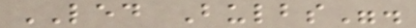LED Bulbs".
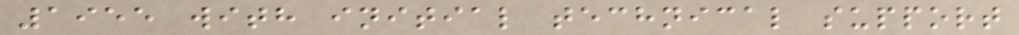1955 with initial technical support
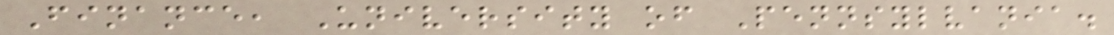Finance, University of Pennsylvania.
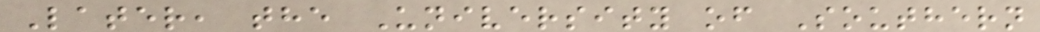Later, the University of Southern
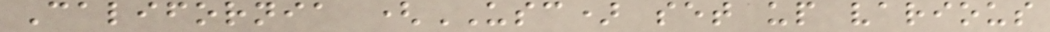California (USC) set up various
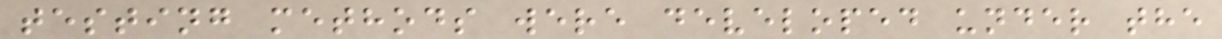testing methods were developed under the
